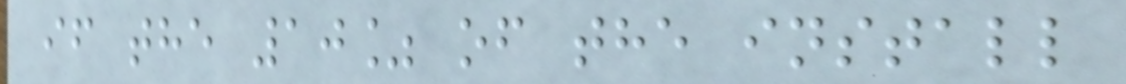if the 10% of the install
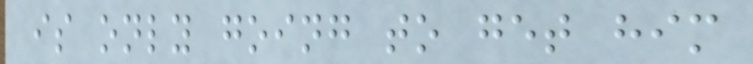is only going to get him
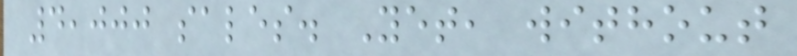4,000 sales. Yet, without
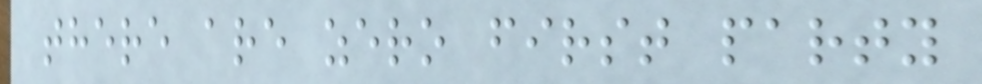there are zero first party
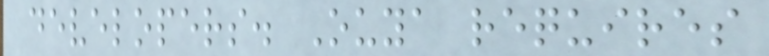developers. Ouya requires
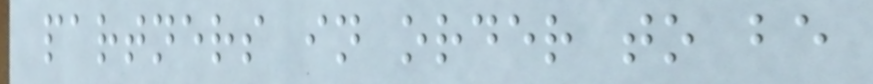partners in order to be
